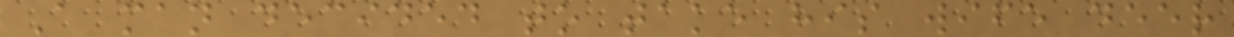A man decided to take his wife deer
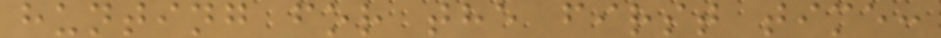hunting for the first time:
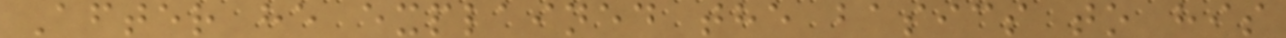After he explained the basics to his
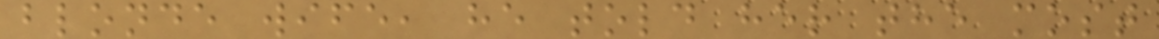blonde wife, he told her the most
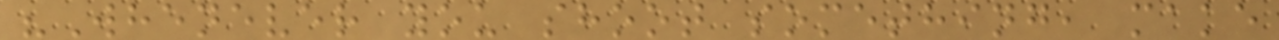"Whenever you shoot something, make
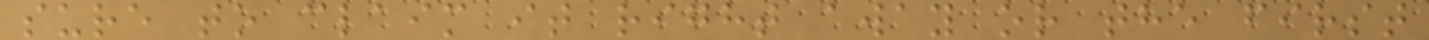sure to claim it right away or the first
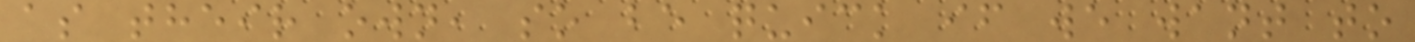as their own, so be quick if we want to
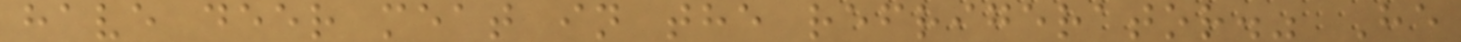have deer meat in the refrigerator." He
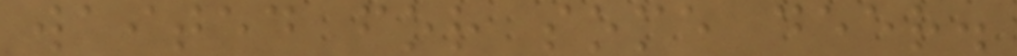waited for some deer.
